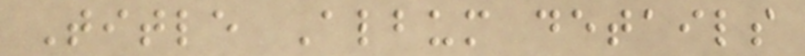Title Album details
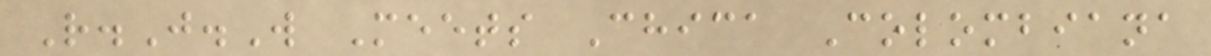R.J.W Meets Chica Colombiana
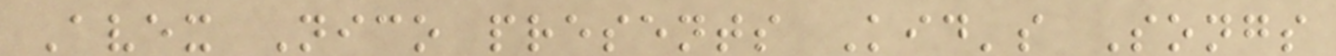Avex Nico presents Kid's Songs
